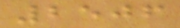2506
